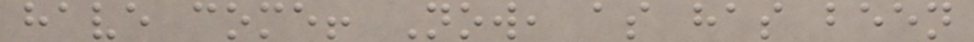have come! Now, as has been
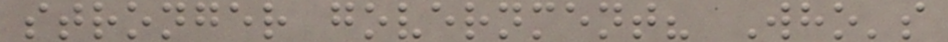stronger government? Who's
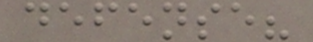defense?
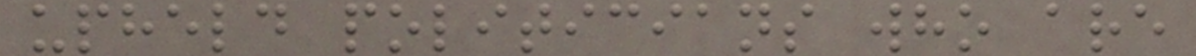upheld politicians who are
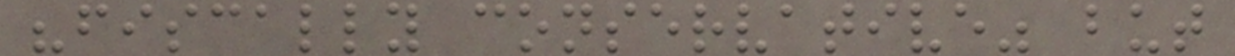"fiscally conservative" but
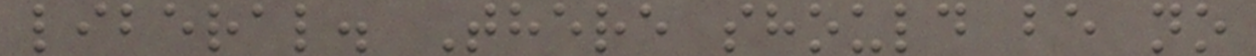liberal. There should be no
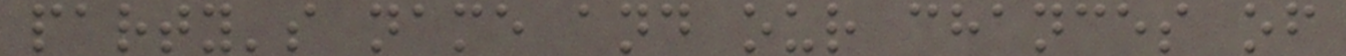party's name and our chances of
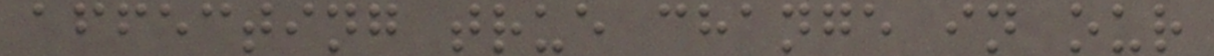affecting true change in our
